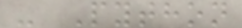- Python
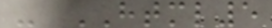- HTML5
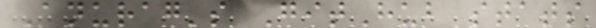Anurag's GitHub stats
